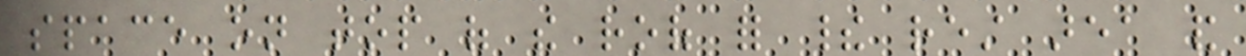space on top of the roof for their rest area and
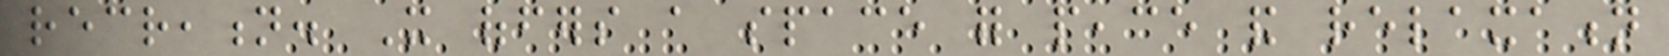recreation. It offers a space for peace and relaxation
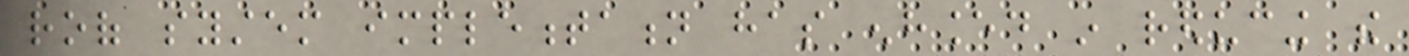roof system implementation has enhanced in reducing the
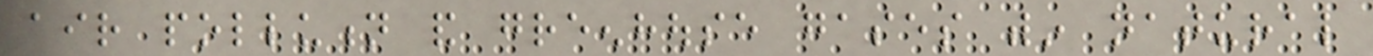air pollution and greenhouse gases within natural
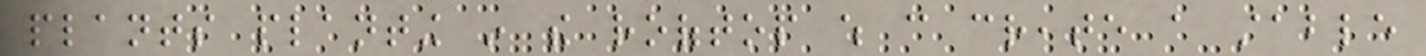plants planting in the rooftop which can create a stable
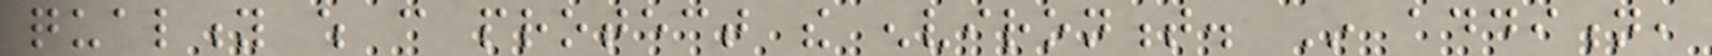quality which can protect the environment. In addition,
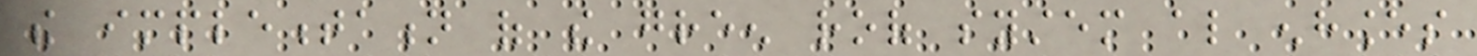the implementation of the green roof system also enhances
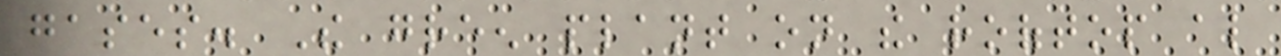gases. The green plant on the rooftop also
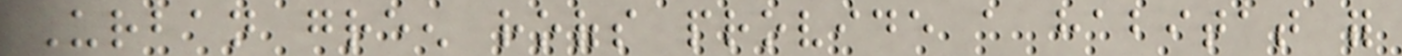Urban green roofs provide a habitat for
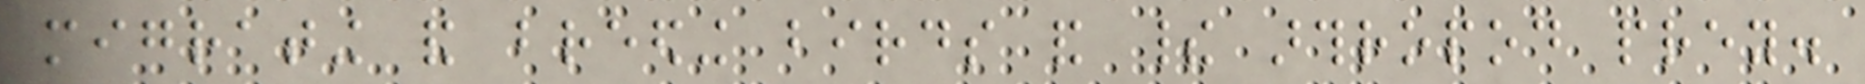migrating and breeding birds and their arthropod prey.
